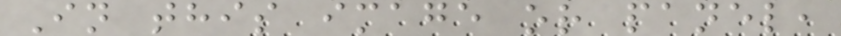In this image or panel,
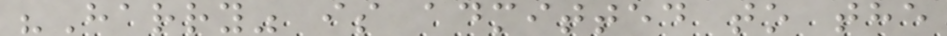"Harry" is admitted to the
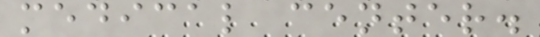medical center.
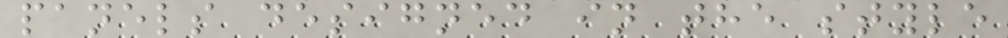panels designed in the style
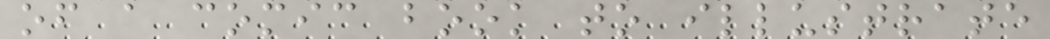of a comic book to illustrate
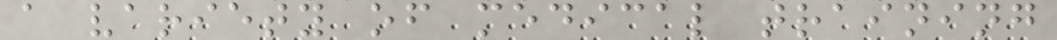a variety of medical training
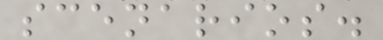scenarios.
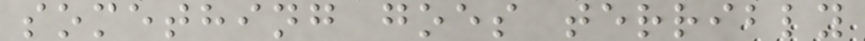something goes terribly
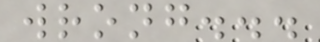wrong...
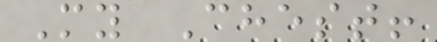My Chest!
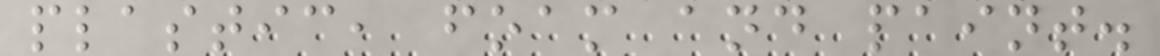plastic, foam and paint.
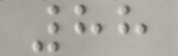88
